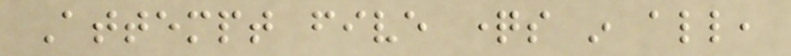Attempt five questions in all,
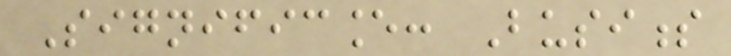Significance: Business
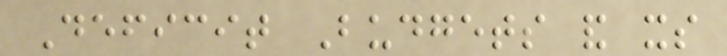Deficit Budgets and its
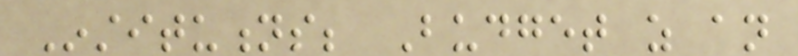Institutions; Budget as an
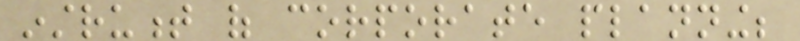instrument of corporate planning;
